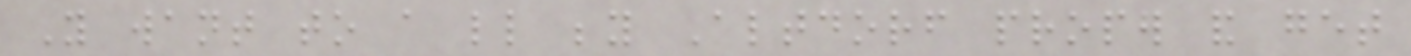You want to a little beyond Altdorf proper and get
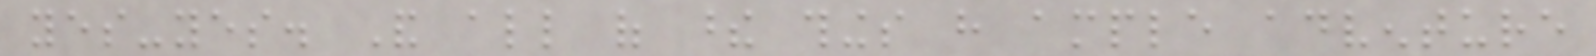yes-yes. And all of these things have ample adventure
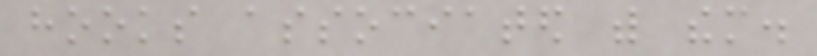hooks associated with them.
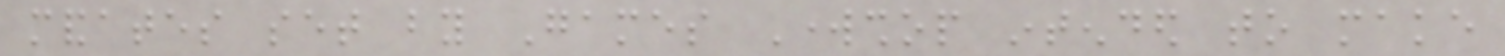mandates set by Games Workshop intended to make
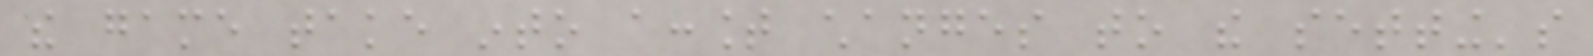the game take into account changes to the setting's
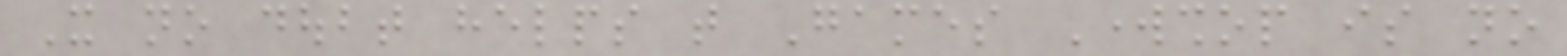It no doubt helps that Games Workshop is no
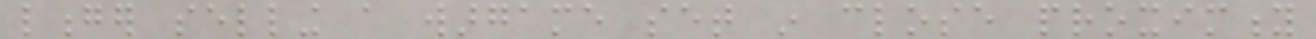longer selling a wargame set in close proximity
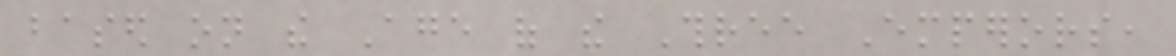based on the Age of the Three Emperors,
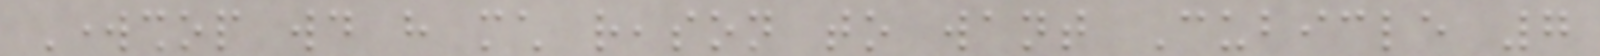Workshop would have much reason to want Cubicle 7
